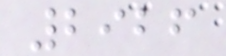2926
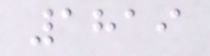1819
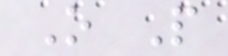O P
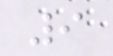9
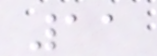11
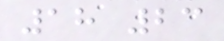18 23
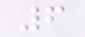6
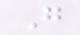G
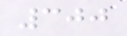300
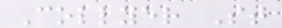Collyer St
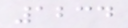1234
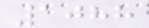1088
